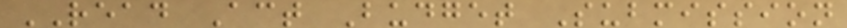READ Act Budget Submission
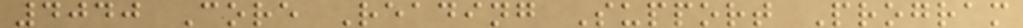4040 Core Reading Support Program
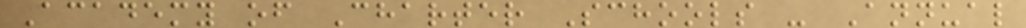Academy of Charter Schools - Annual
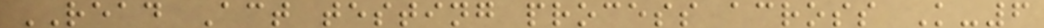READ Act testing process across K-6
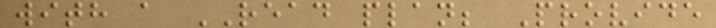with a READ plan; Provide
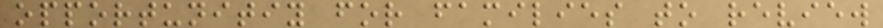opportunitiy for families to review
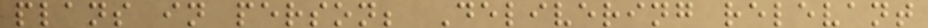plans in person; Delivering relevant
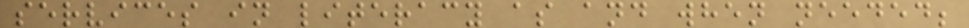services in literacy as and when needed;
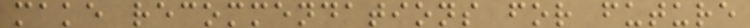make recommendations for future
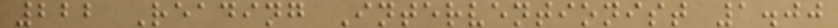222 Reading Interventionist 1.00
